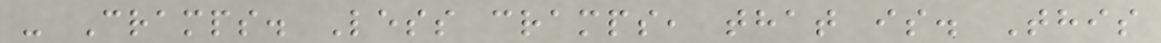- Cramps. Less cramps, that is. This
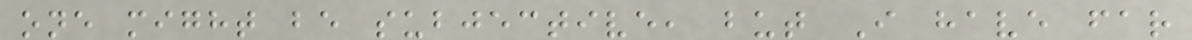one might be subjective, but I have far
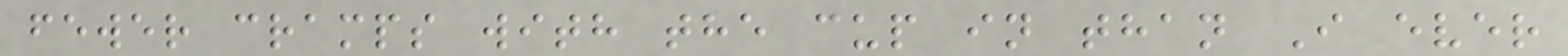fewer cramps with the cup in than I ever
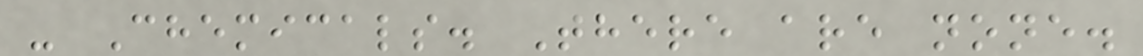- Chemicals. There are none.
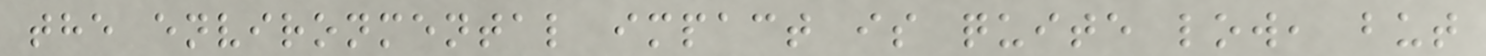the environmental impact is quite low, but
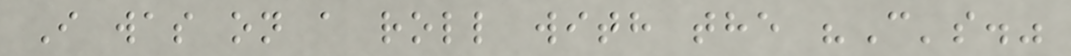I was on a roll with the "C's."
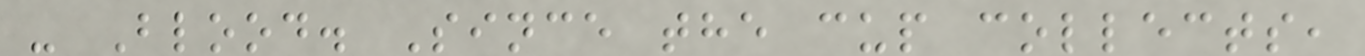- Blood. Since the cup collects,
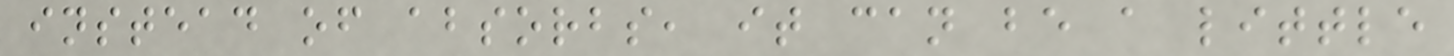instead of absorbs, it can be a little
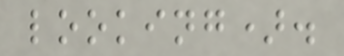looking).
